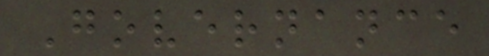Governance
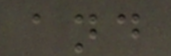and
